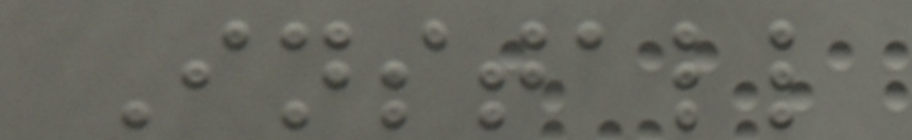Install
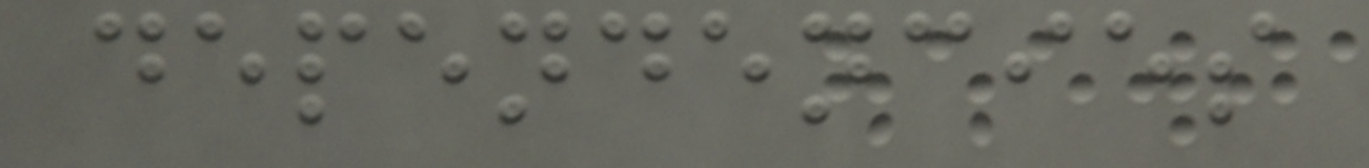dependencies
